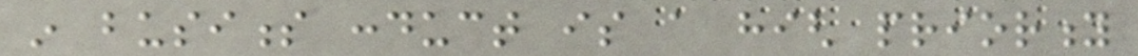in business conduct is a high priority
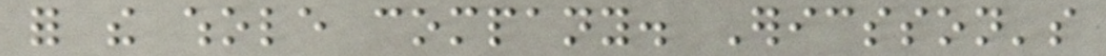for the whole company. Ericsson's
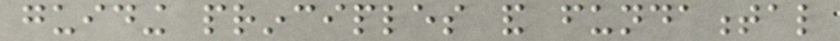guiding principles and fundamental
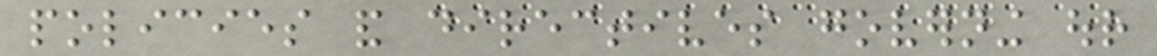policies and directives governing our
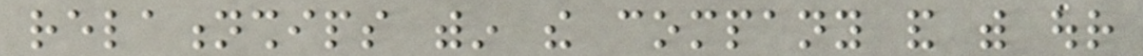relationships within the company and with our
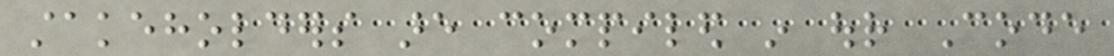stakeholders are compiled in our Code
